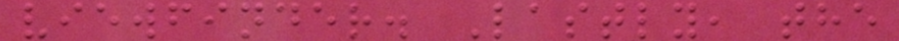viewfinder. Lastly, the
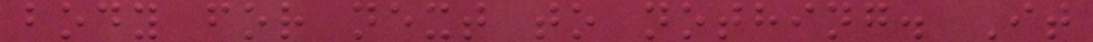body for next to nothing. It
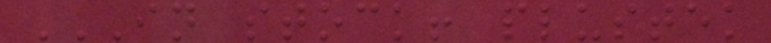IN STOCK! PLUSTEK
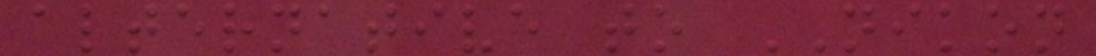alternative to NIKON
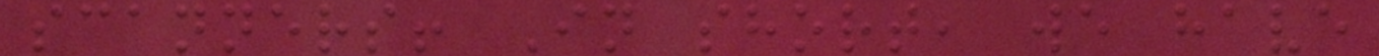scanners! In short, we have
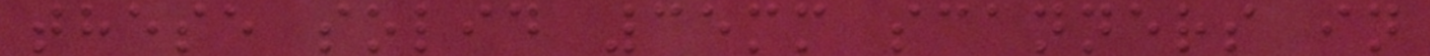these solid 35mm scanners in
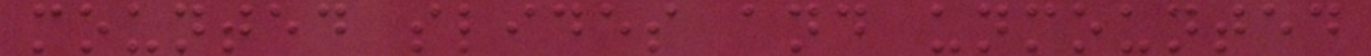mounted slides and unmounted
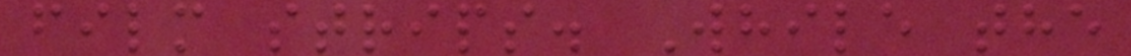film strips. While the
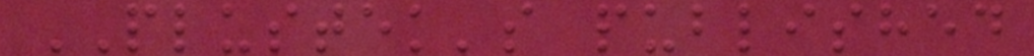PLUSTEK's published
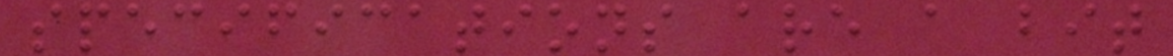specifications are a bit
